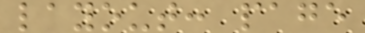layout: page
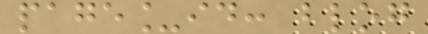page_id: blog
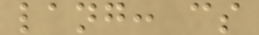lang: cs
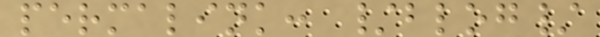permalink: /blog/
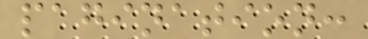pagination:
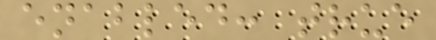enabled: true
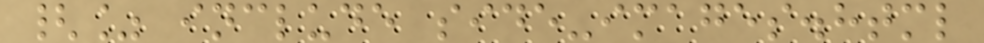{% include side-images.html
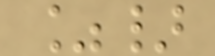%}
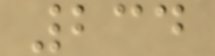234
